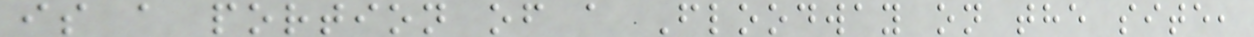is a portion of a Floodway on the site,
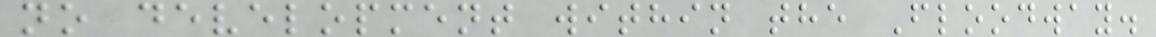no development within the Floodway.
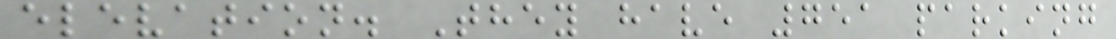elevation. They have 751 parking
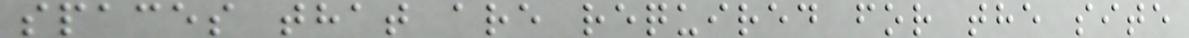spaces that are required for the site
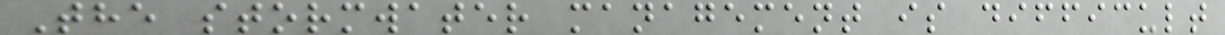The stormwater management is difficult
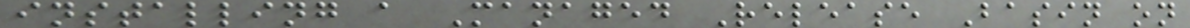installing a Managed Release Basin on
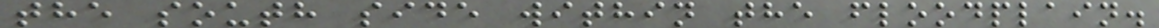the south side within the floodplain.
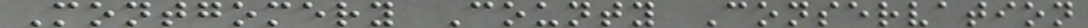Montgomery County Conservation
